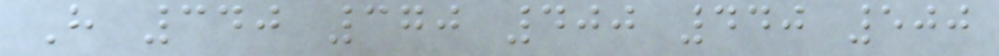H 340 370 400 440 500
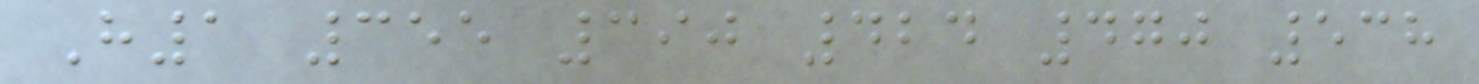H1 355 390 424 470 538
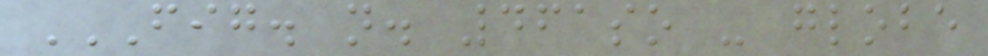FIG. N. 461SO - GLOBE
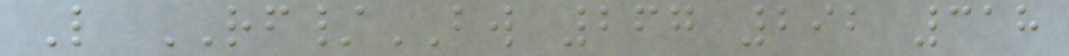L RF/BW 267 292 318
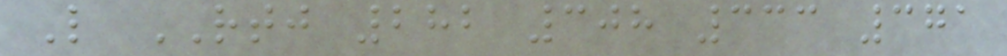L RTJ 282 308 333 371
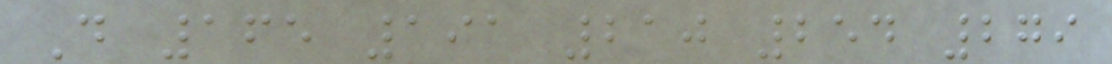D 165 191 210 254 279
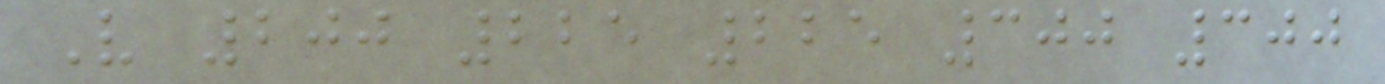V 200 225 225 300 300
